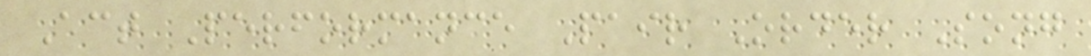Act Performance Pair Order Song
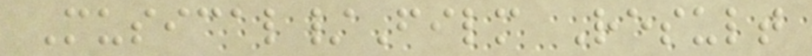Musical/Film Result
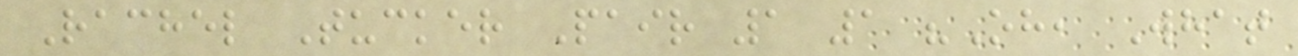Rachel Tucker Pair 1 1 "Oh, What
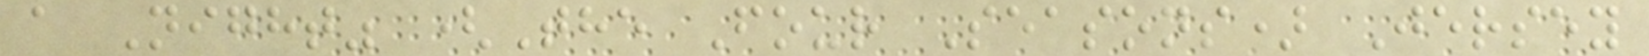a Night" (The Four Seasons) Jersey
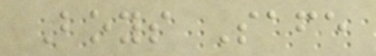Boys Safe
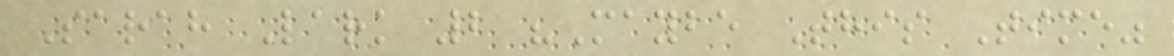Sarah Lark 2 "Maybe This Time"
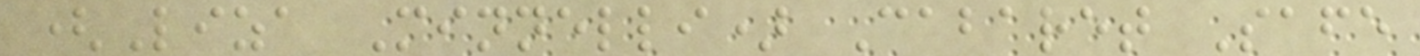(Liza Minnelli) Cabaret Safe
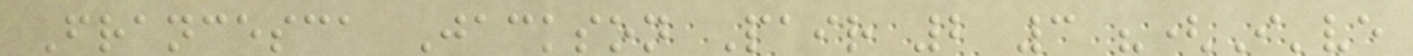Francesca Jackson Pair 2 3 "(I've
